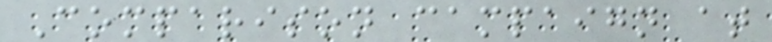Comparison campaign at
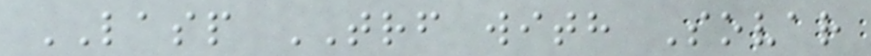LASP TRF with Sovar
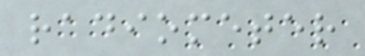radiometer
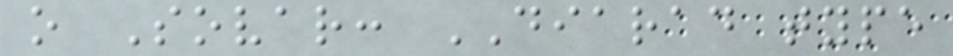o Sovar: DIARAD type
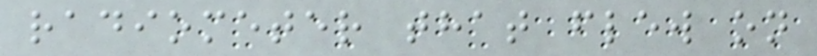radiometer that flew on
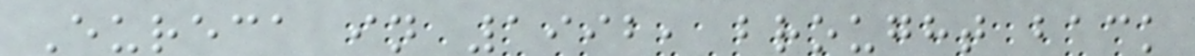Eureca in 1992, brought back
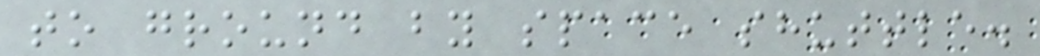to ground by space shuttle.
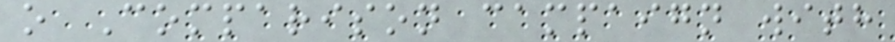o Comparison campaign with
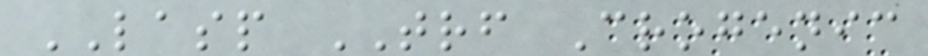LASP TRF Crogenic
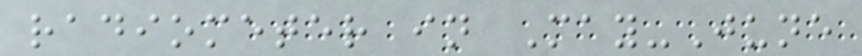radiometer in May-June
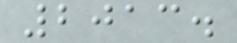2013.
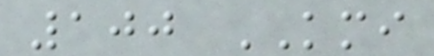100 KMI
